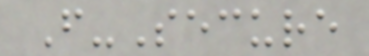F-Secure
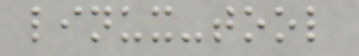linux-tool
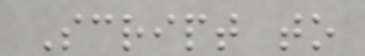Script to
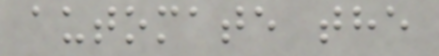automate the
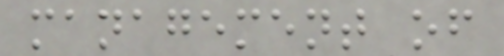management of
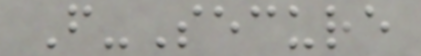F-Secure
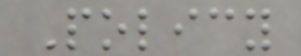Policy
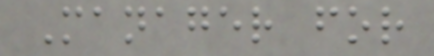Manager for
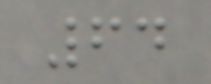64
